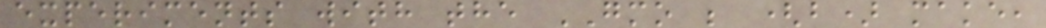experiments with the GMO ; (b) make,
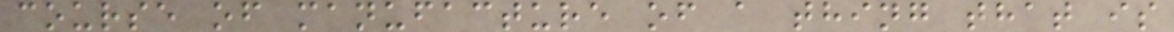course of manufacture of a thing that is
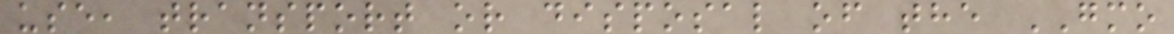use, transport or disposal of the GMO
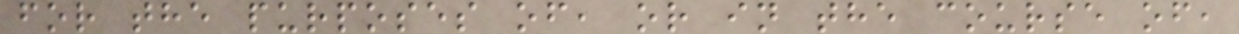for the purposes of, or in the course of,
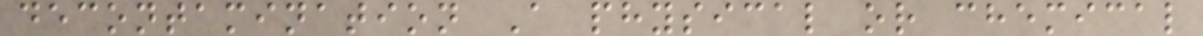decontamination A physical or chemical
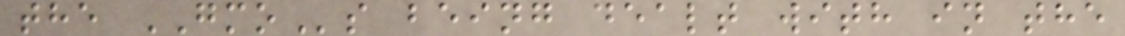the GMOs being dealt with in the
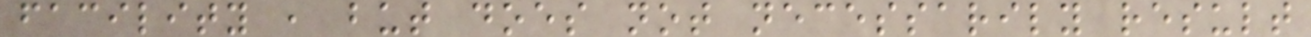facility , but does not necessarily result
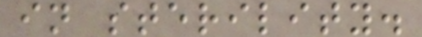in sterility.
